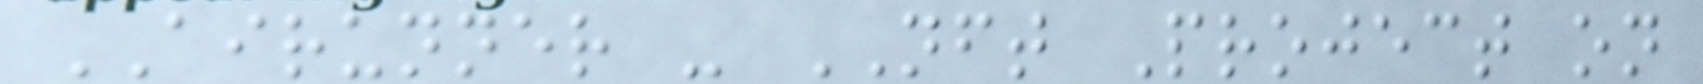AIRUNNER - NFT Project on
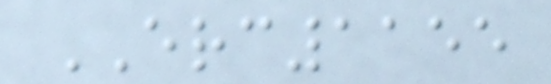ERC1155
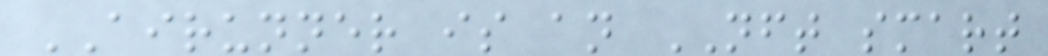AIRUNNER is an NFT smart
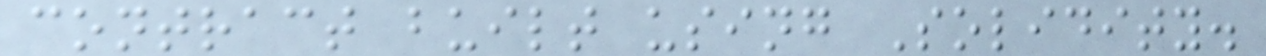contract built using Solidity.
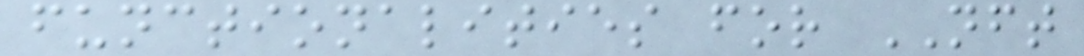functionalities for NFT
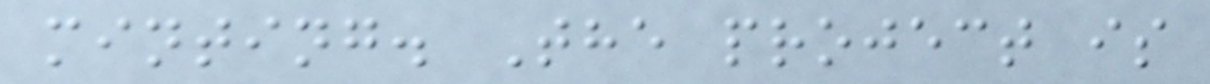minting. The project is
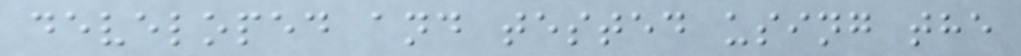developed and tested using the
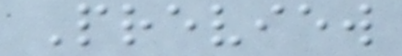Preview
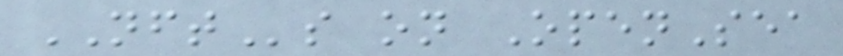NFTs on OpenSea
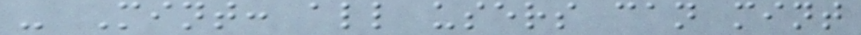- Mint: all users can mint
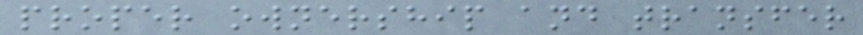proper ownership and transfer
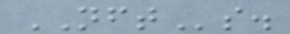NFTs.
